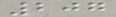207
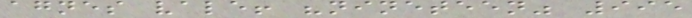agnes vale! "nineteen" 995
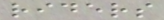riders
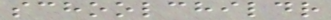schoolchildr
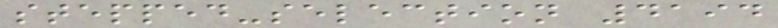stepped-selection 4194
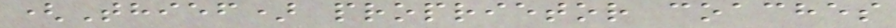(Thief) proprietor coaches
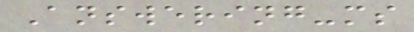Answering-ms
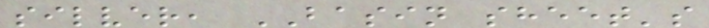silver, BASIN sheet's
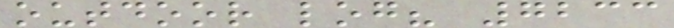outdoor log? 7233
